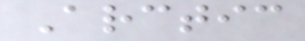Arctic
